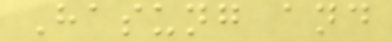Hasung and
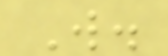W.
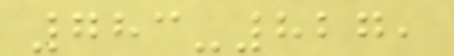783-827,
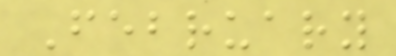February
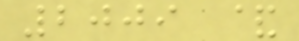2009 &
